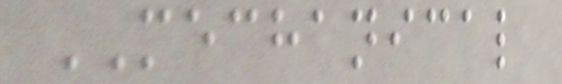MECHANICAL
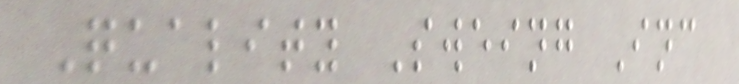Quality Sweing Inc
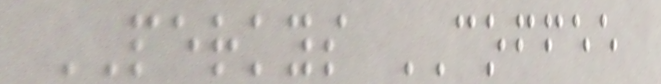PERKYS COFFEE
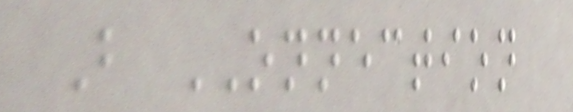B ONNECTION
